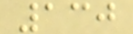130
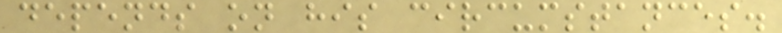depends on his circumstances.
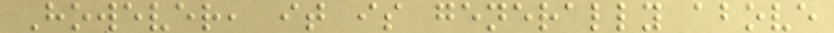However, it is generally above
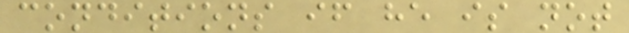conditions if he is not
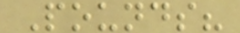Pounds?
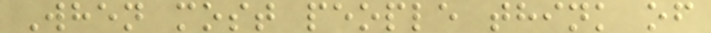When most people think of
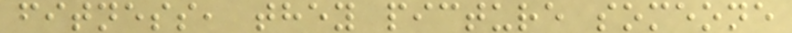fitness, they picture someone
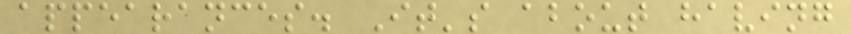appearances. It's about having
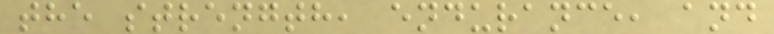the strength, endurance, and
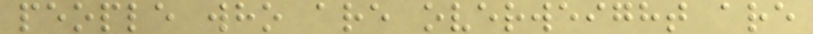people who are overweight are
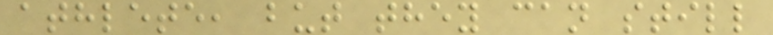athlete, but they can still
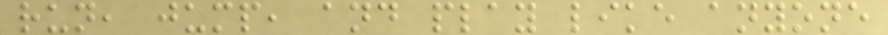run, jump, and play like anyone
